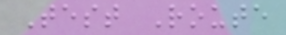Test Route
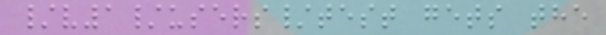/v1/users/test gets the
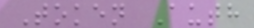Token Auth
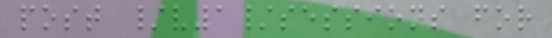post /v1/sessions for
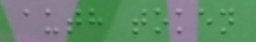auth token
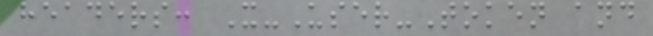headers: X-User-Token and
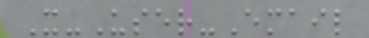X-User-Email
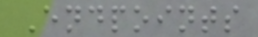Endpoints
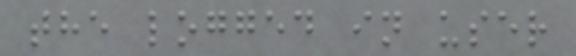the logged in user
